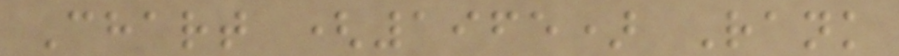Chart (1965) Rank
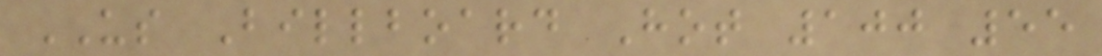US Billboard Hot 100 55
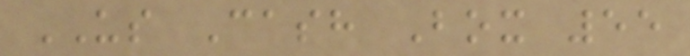US Cash Box 55
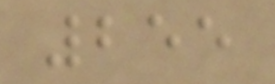255
